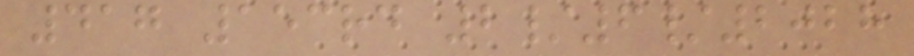417 153rd 2/6/2028
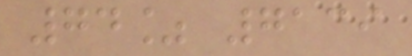74% 7139
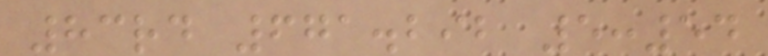83rd 671.292 5:54
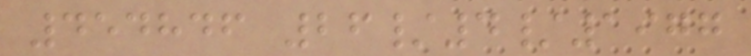454846 26/4/1977
